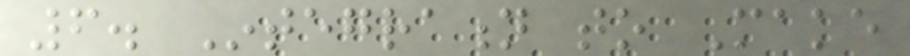6. Integration to Make
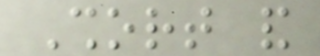Short and
